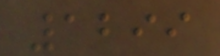1299
